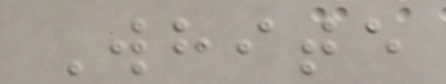White
